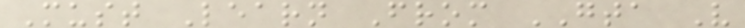Must Learn From GTA V
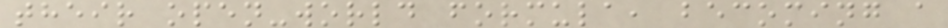their open-world formula, becoming a
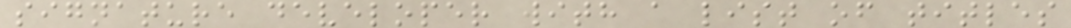signature developer with a list of titles
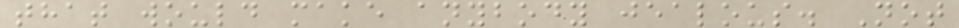that would make anybody jealous. Not
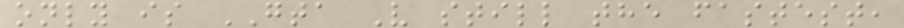only is GTA V still the fastest,
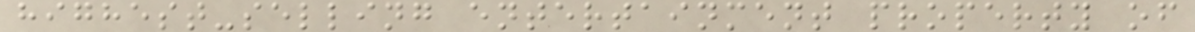highest-selling entertainment property of
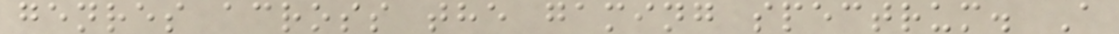genres across the gaming spectrum. A
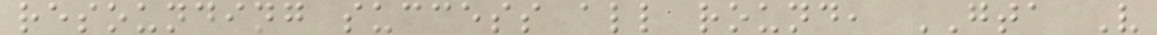resounding success all round, GTA V
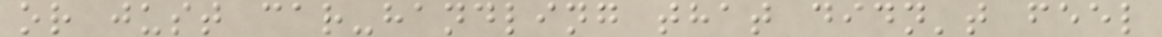or just car-handling that didn't feel
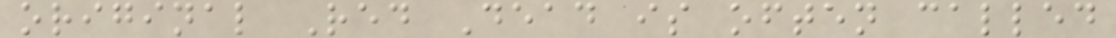original Red Dead is often called
